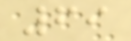69
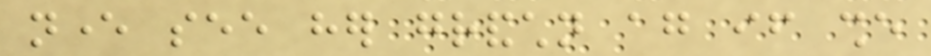never see her grandchildren again if she
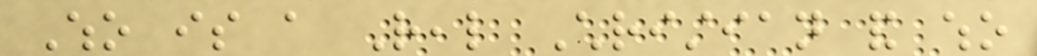Who is a Real Christian and who
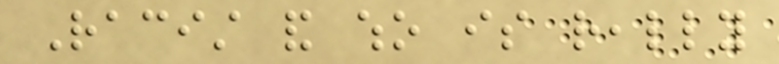Racist and who is really
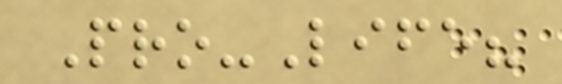Pro-Life?
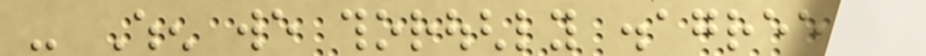- When we thoroughly disagree with
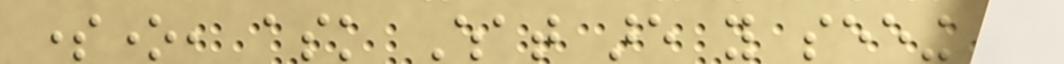someone, ask What are you seeing that
